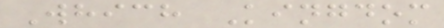Which Kingdom
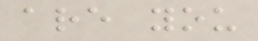are you
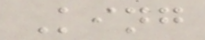King
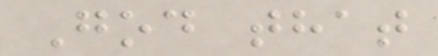God that
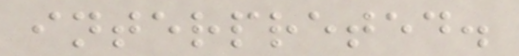interpreted.
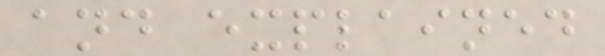and explained
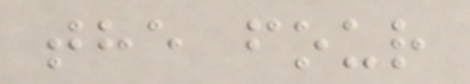the four
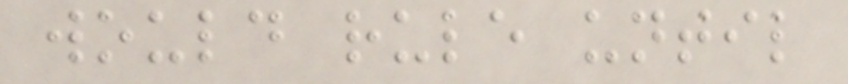would rule until
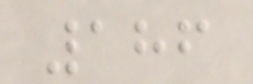186
